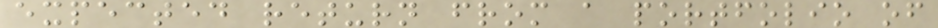expected return from a portfolio of
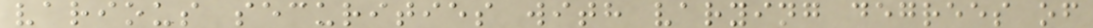various securities with varying degrees of
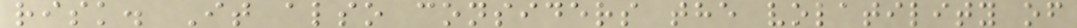risk. It also considers the volatility of
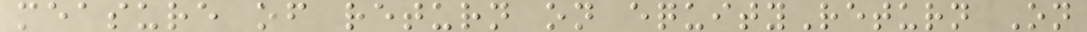measure of return on equityReturn On
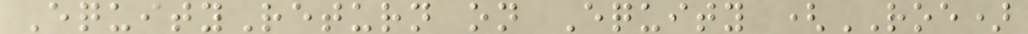EquityReturn on Equity (ROE)
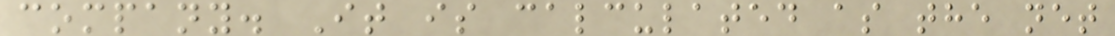company. It is calculated as the net
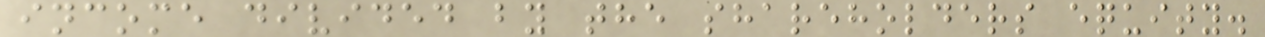income divided by the shareholders equity.
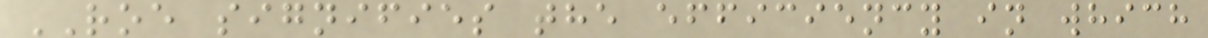ROE signifies the efficiency in which
